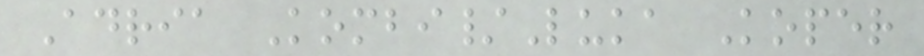Adria Kombi/Luka Koper
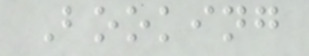Booking
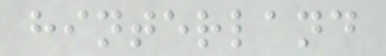hinterland
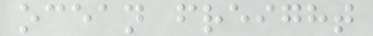ocean freight
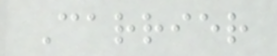Carrier
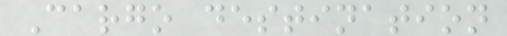Cargo destination
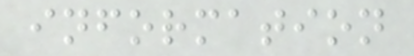information
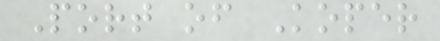Port of Koper
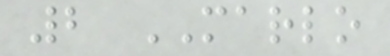2 MARLO
